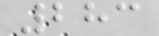283
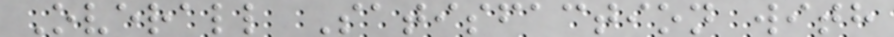Overall Satisfaction with
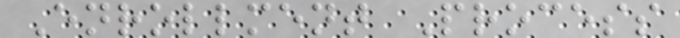Enrollment Process
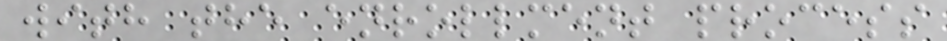with the enrollment process
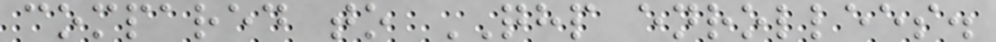compared to QHP enrollees.
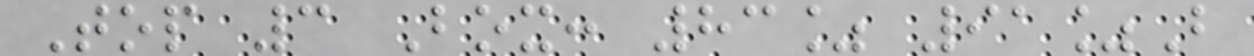Top 3 Box: 83% 91%B
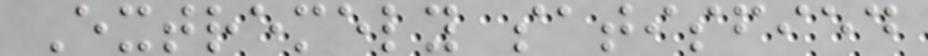Extremely satisfied
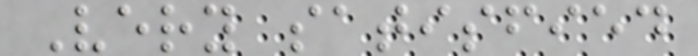Very satisfied
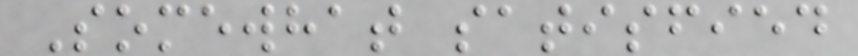Somewhat satisfied
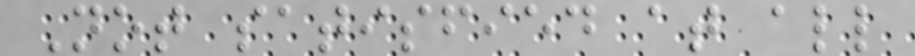Not satisfied at all
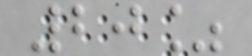20%
